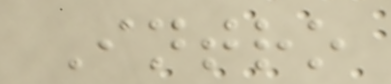Intro
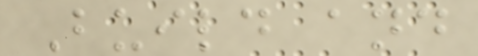Build and
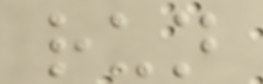run
